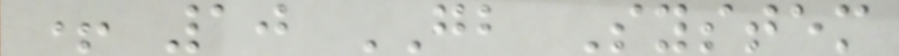+ 10 GB System
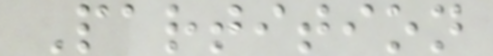Partition
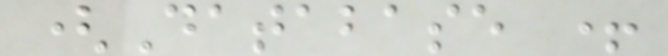(Database +
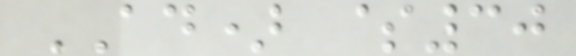AD) $30
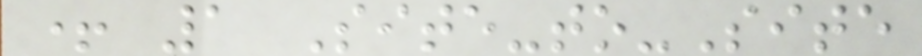+ 1 Site-to-Site
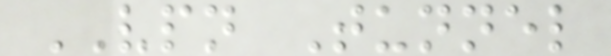VPN Tunnel
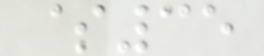$35
